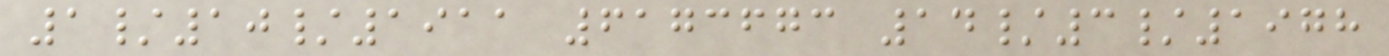1/10/1911 6173673 14/3/1978
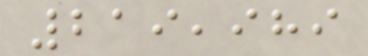219,989
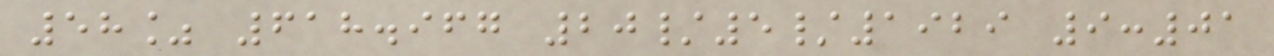58% 618.967 20/5/1929 9:01
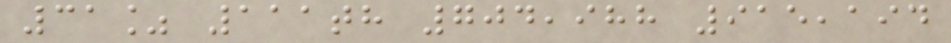31% 111th 704,988 915,194
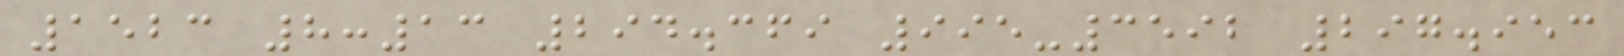1523 8:13 294.369 995-3592 297.953
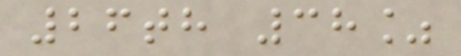26th 38%
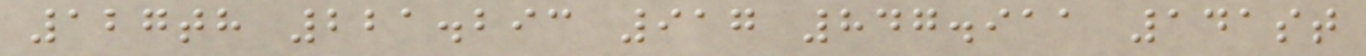127th 221.293 917 847.911 141st
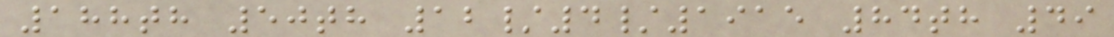188th 50th 12/4/1915 84th 49
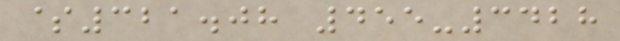$321.08 455-3428
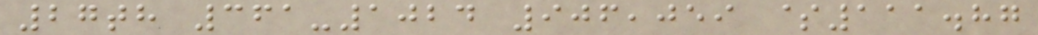27th 361-1024 906,059 $111.87
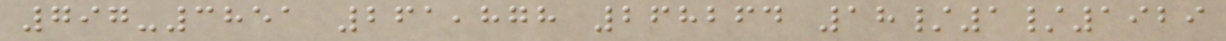797-3851 261,878 268264 18/1/1929
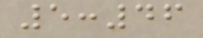5:46
